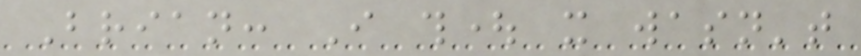Brian: I thought it wasn't
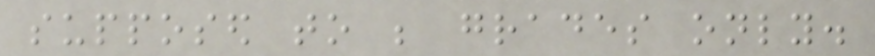supposed to be grades only.
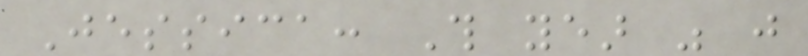Jessica: This year was just
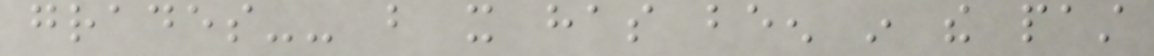grades-- but it has been in the past
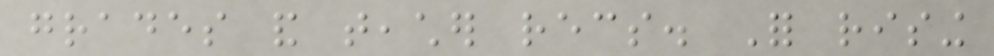grades and teacher recs. For rising
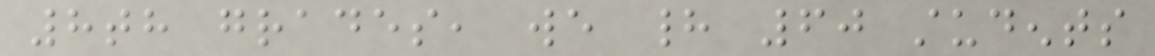8th grades, we had 60 students
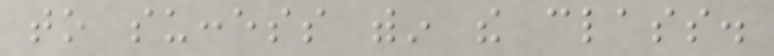to success within the class.
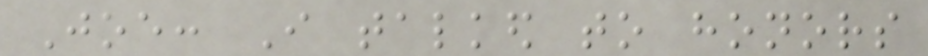Joe: I talked to honors
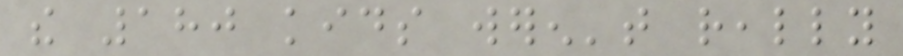the 180 kids weren't really
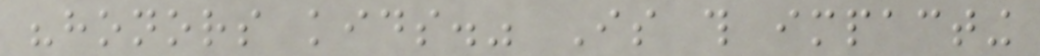"honors kids." Is this impacting
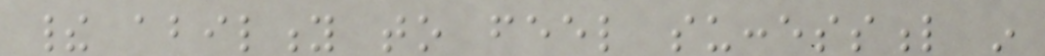their ability to feel successful in
